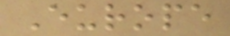Europe
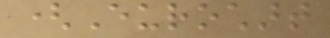(Eurochart
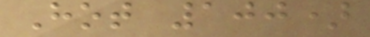Hot 100)
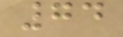74
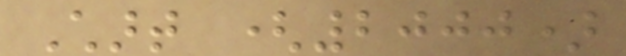Chart (2000)
